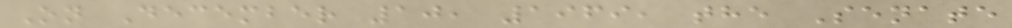On December 10, 1969, the Senate
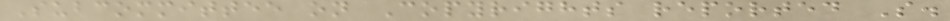Subcommittee on Copyrights reported S.
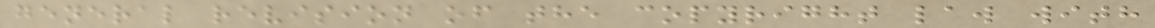general revision of the copyright law with
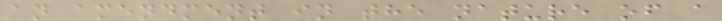an amendment in the nature of a
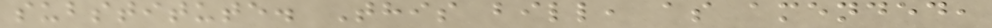substitute. This bill, as amended,
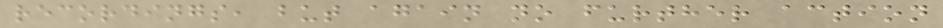recordings, but again no further action
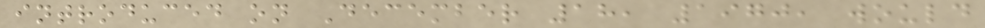introduced on December 18, 1970, would
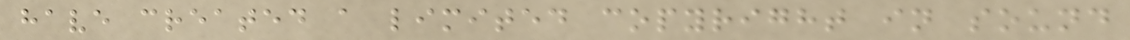have created a limited copyright in sound
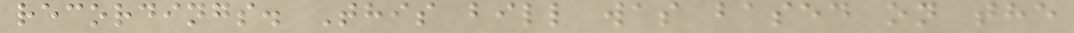recordings. This bill was based on the
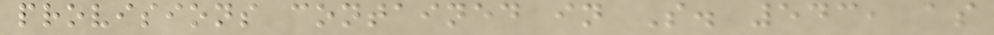provisions contained in S. 543, as
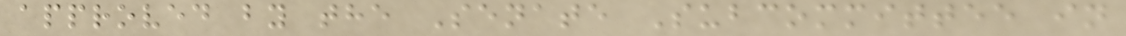approved by the Senate Subcommittee in
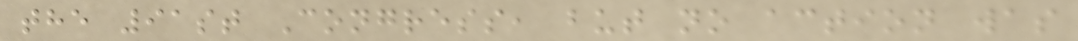the 91st Congress, but no action was
